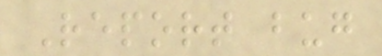Report bug
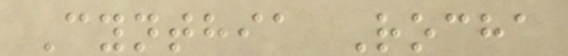Cynthia Rocha
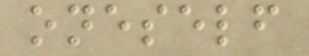oneself
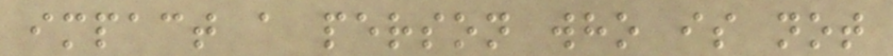impact a person who is not
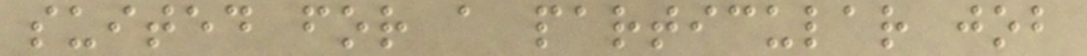suited for a particular job
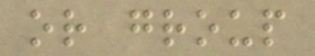or group
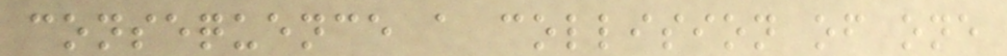consequence a collision of one
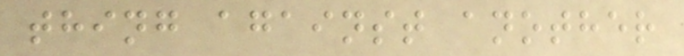thing against another
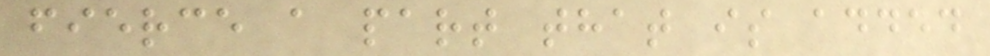fierce a part that is added
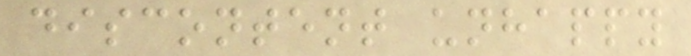discontent unhappy
